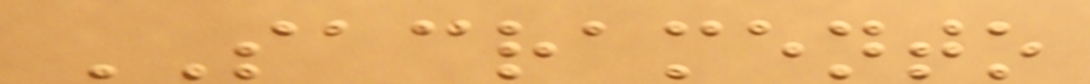SACRAMENTO
